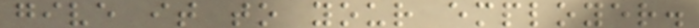give it to your employer.
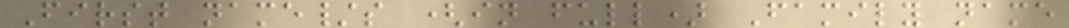First name/s (in full) Family name
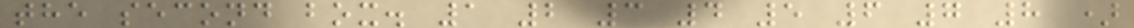the second box. 1 2 3 4 5 6 7 8 )
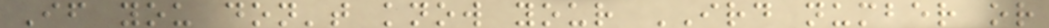If you don't know your IRD number or
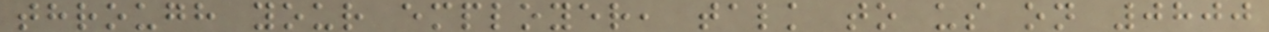through your employer, talk to us on 0800
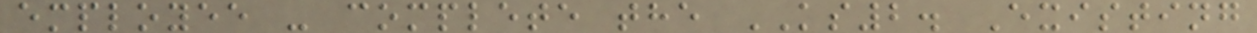employee - complete the KS2. Existing
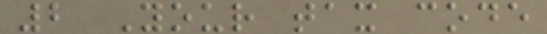2 Your tax code
